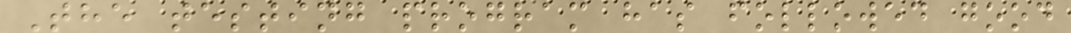The testing program has followed good
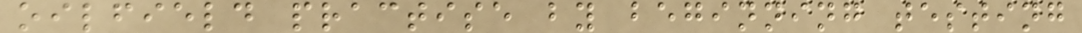oilfield practise by beginning testing
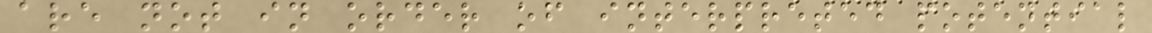are not in order of interpreted potential
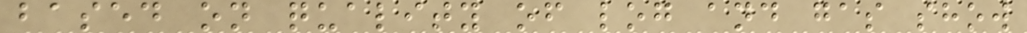based on quality of log and gas show
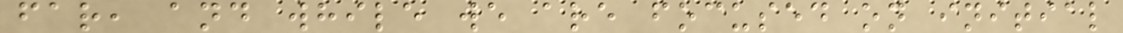far, and while we are focused on initial
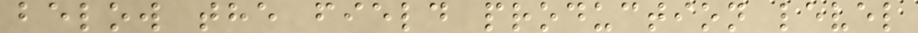below the field production level
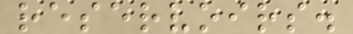reservoirs.
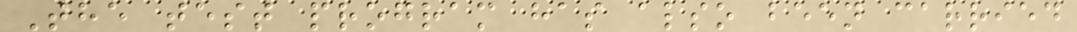The test program has also been carried
